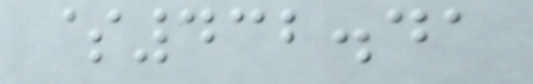$432.41
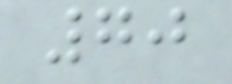70
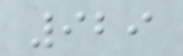929
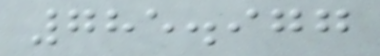785.977
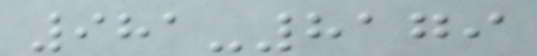981-8179
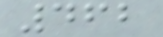462
